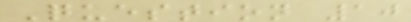Question 10
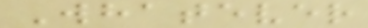Whatever
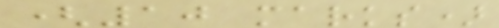(10 marks)
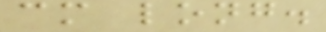cm long.
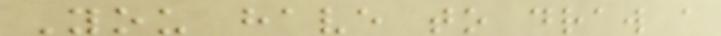You have to draw a
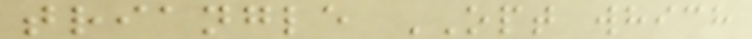triangle OPT which
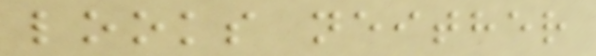looks neither
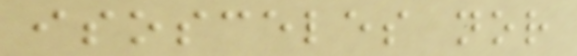isosceles nor
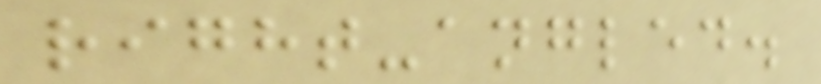right-angled.
